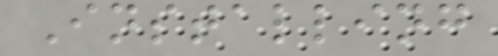Installing
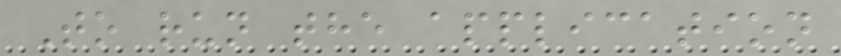To run the application
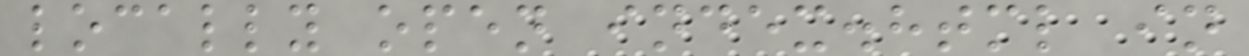locally open index.html in
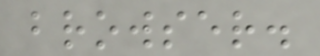browser.
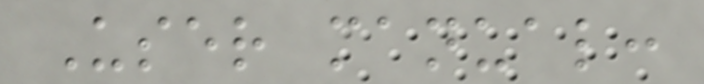User manual:
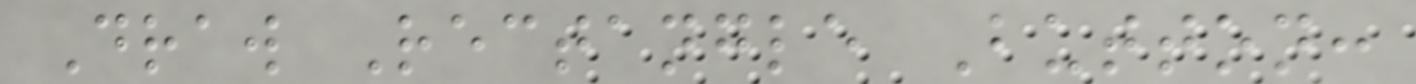Draw Rectangle Button:
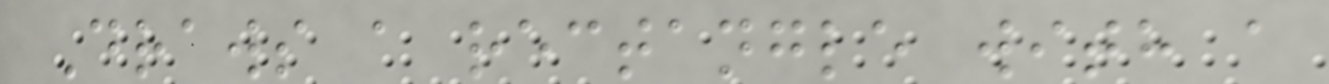Draws a rectangle with a
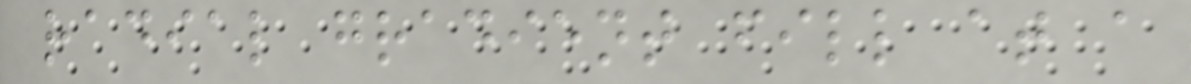radial gradient fill at a
